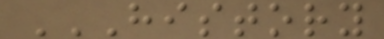HISTORY
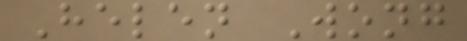Helen Wong
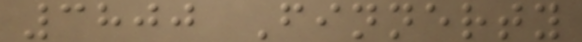3800 Finnerty
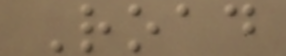Road
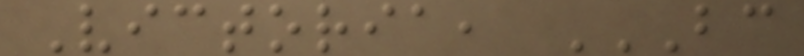Victoria, BC
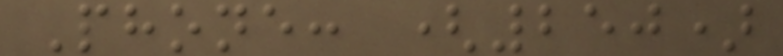Phone: (250)
